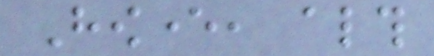However, although
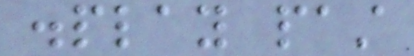display past
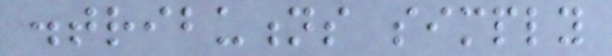distributions simply
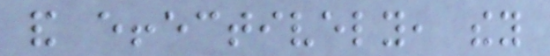and effectively, they
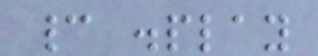cannot display
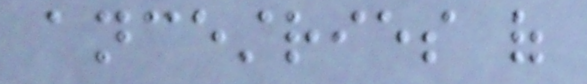ancestries of
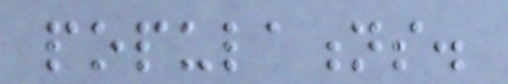populations.
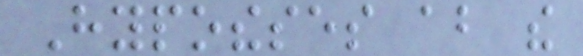Hypotheses about the
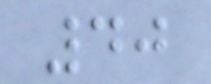40
